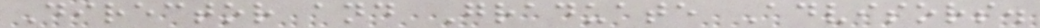Director and Graduate Advisors.
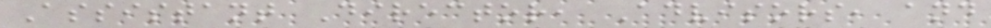Assistant Director, Advisors, and
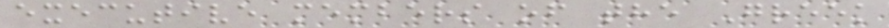executive members of the Greek
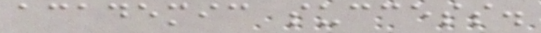academic success.
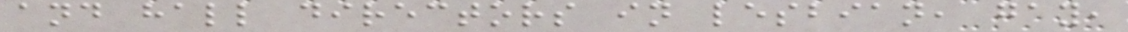and hall directors in lesbian, gay,
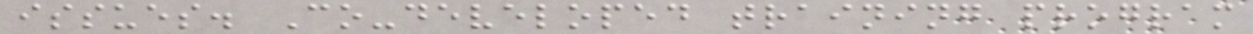issues. Co-developed training program
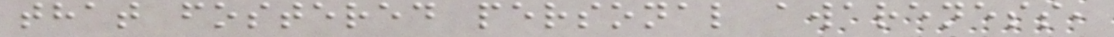that fostered personal awareness,
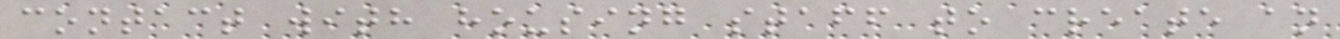contact with housing staff to create an
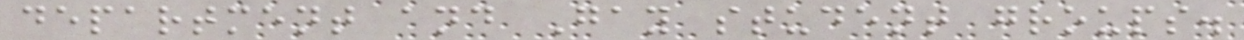department and Gay student groups.
